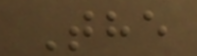The
